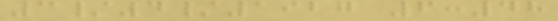3/4/1927 6:48
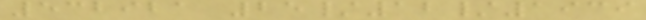532921 25/12/1939
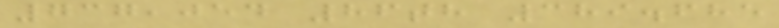737,054 86th 389.685
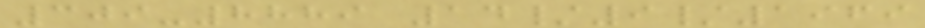309-8889 14/9/1969
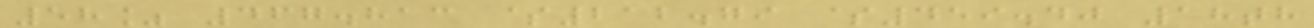58% 467.813 $212.79 $459.40 18th
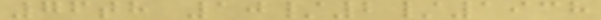76th 10/2/1938
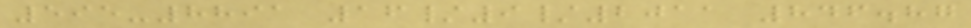595-8891 16/9/2011 846.87
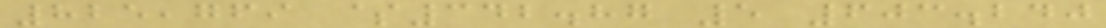825,769 $342.87 5 603.240
